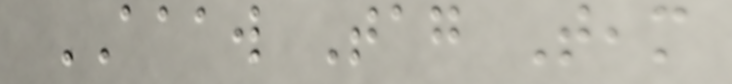AAAW Tag Team
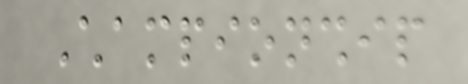Championship
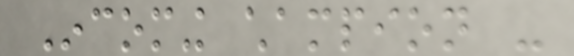Incoming champion -
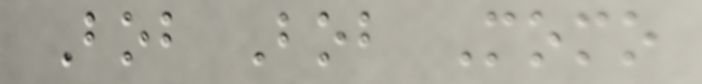Bob Bob Momo
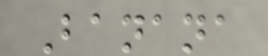Banana
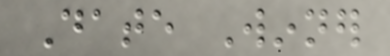Date Winner
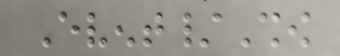Event/Show
